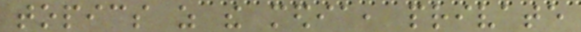topics as the media, private
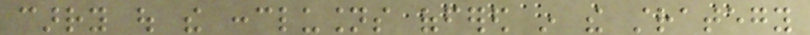carry out the conclusions offered in the strategy
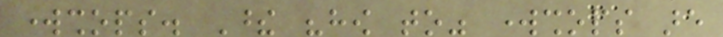workshops. These "how to" workshops are
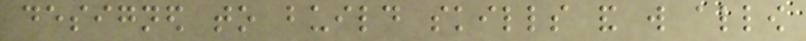designed to build skills and will allow
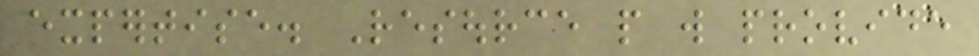expertise. Resource people will provide
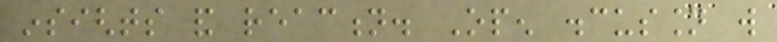insights and reaction. Open discussion will
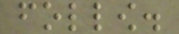follow.
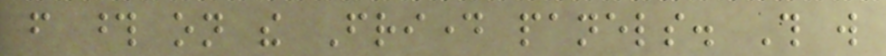from those on the Friday panels. This will
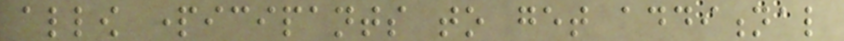allow participants to get additional
